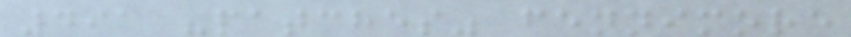491 "patches" fennimore
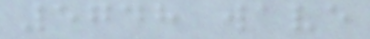5748 wave
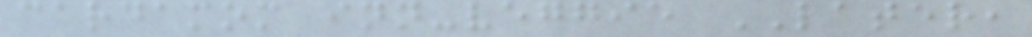cardamom inn-veggie LATER,
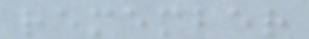remember
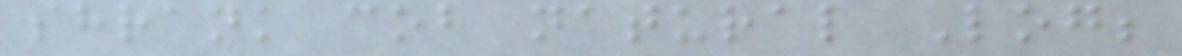shrank cob natural Log;
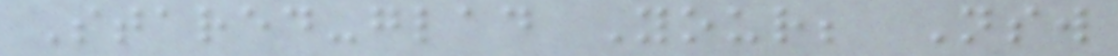Stared-glad Your; Nsw
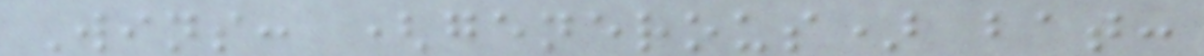Wins: (generous) bat:
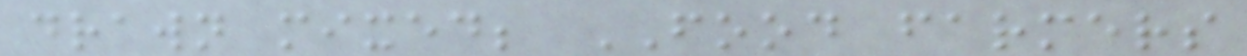drawn mixed; FOOD farmers
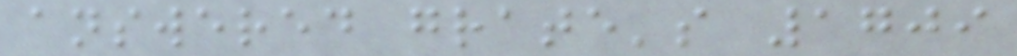answered grate's 1709
